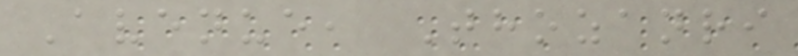Avenue, Thozanri
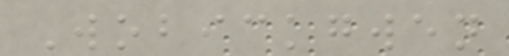Wobickgwen
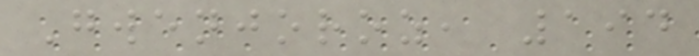Gwenjoroz, 194
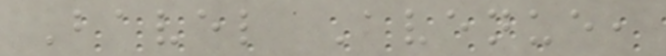Bavel Avenue,
